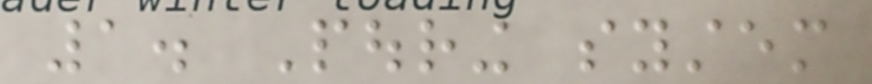1. Pouring system
